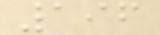196
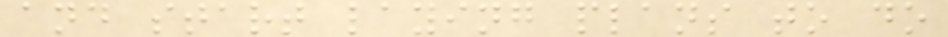and start laying plans to do
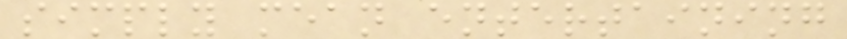simply mean entertaining
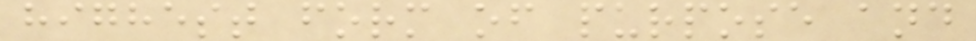highest form of purpose and
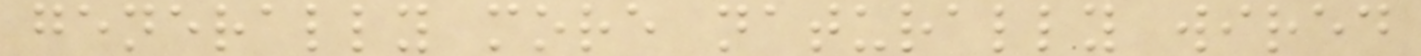generally more naturally wired
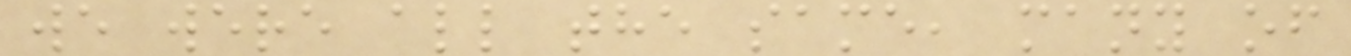we were all the same, many of
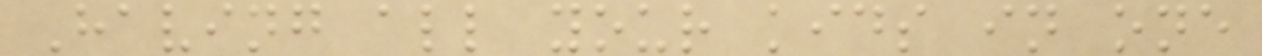Having all your kids in one
